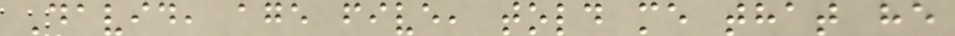David, age five, told me that he
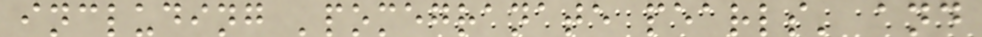including 'pomegranate pearls' and
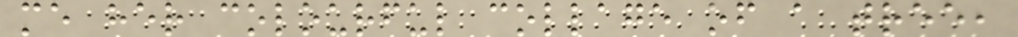me her colourful collage of a tree,
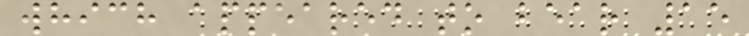which appeared to bear 15
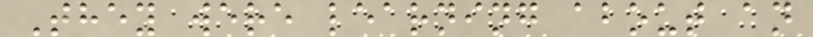They were learning about an
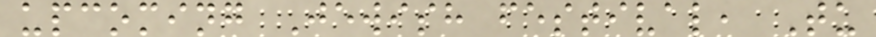upcoming Jewish festival, Tu
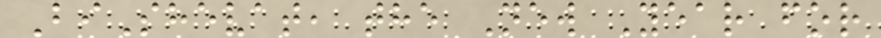BiShevat, the New Year for
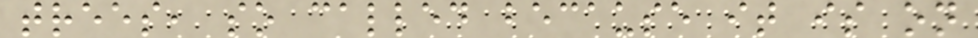trees, so called because it is on
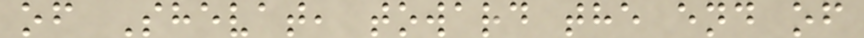of Shevat, toward the end of
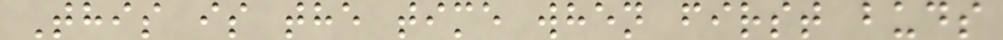This is the time when first buds
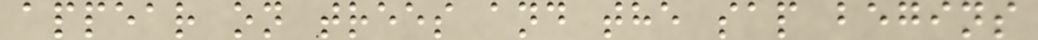appear on trees and the sap begins
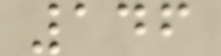146
